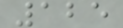125
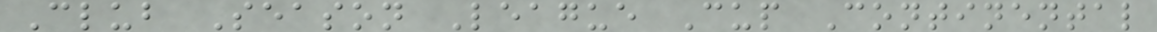Club Season League Cup Continental
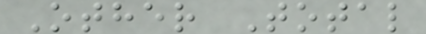Other Total
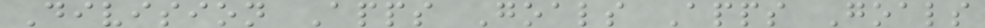Division Apps Goals Apps Goals
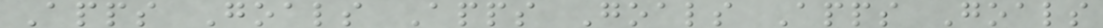Apps Goals Apps Goals Apps Goals
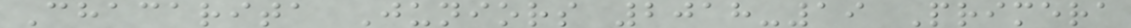Chacarita Juniors 2018-19 Primera
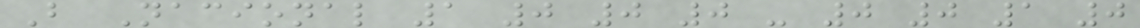B Nacional 1 0 0 0 - 0 0 1 0
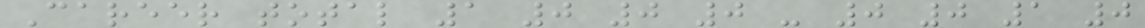Career total 1 0 0 0 - 0 0 1 0
